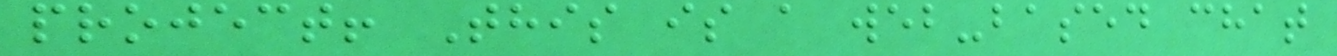project! This is a web-based chat
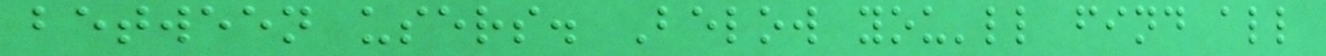between users. Below you'll find all
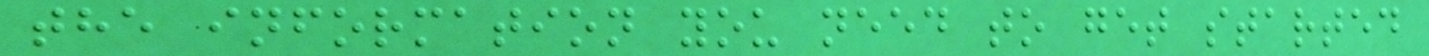the information you need to get started
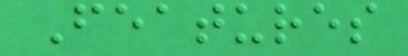Features
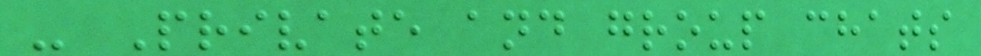- Private and group chats
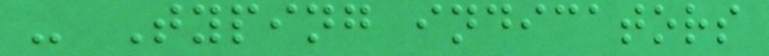- Typing indicators
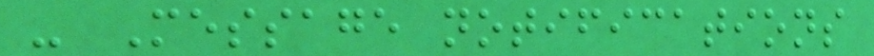- Message notifications
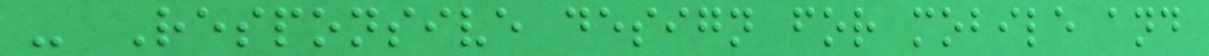- Responsive design for mobile and
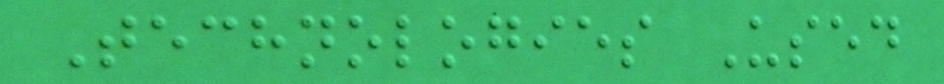Technologies Used
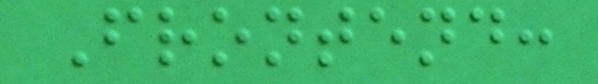Frontend:
